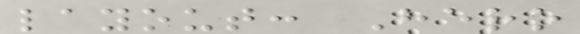layout: Hero
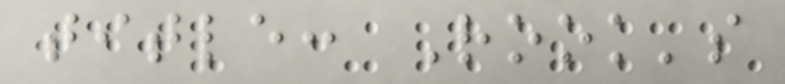title: Rook's
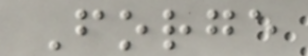Forge
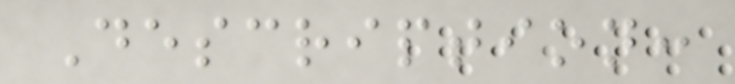Description:
